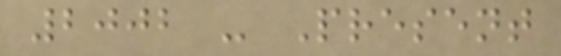2002 - Present
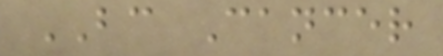BC Cancer
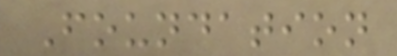Foundation
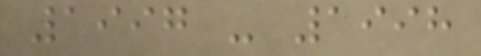1997 - 1998
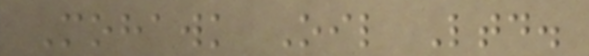Mohawk Oil Ltd.
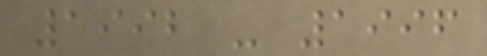1992 - 1996
